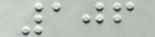106
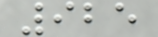925
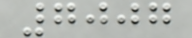7007
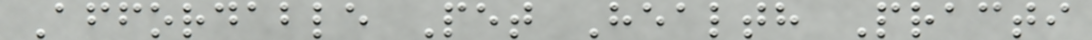Affordable Pet Health Practi
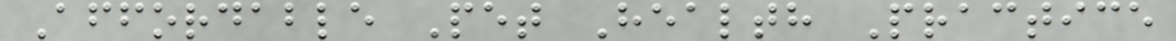Affordable Pet Health Practice
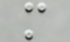m
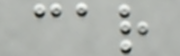car
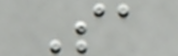Sa
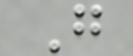G
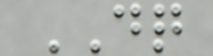DQ
